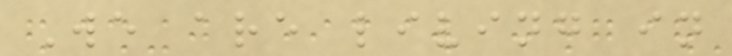We are living in
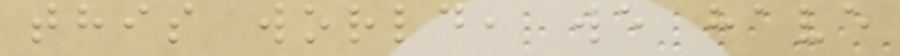this world, we have
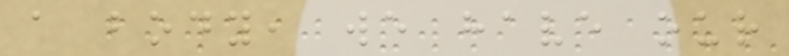a body, we have our
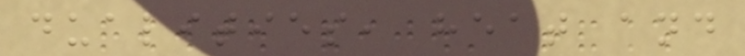dualities, heat and
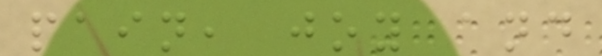pain, joy and
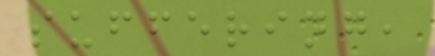suffering,
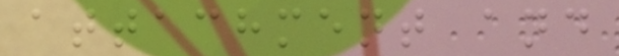attachment and
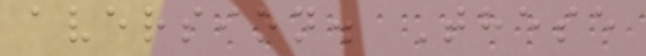aversion. These
